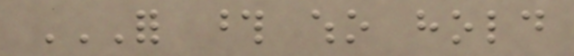FOR THOSE WHO HOLD
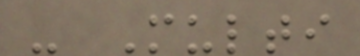- Multi
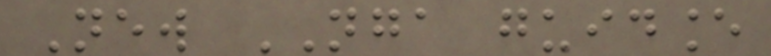New NGA guidance
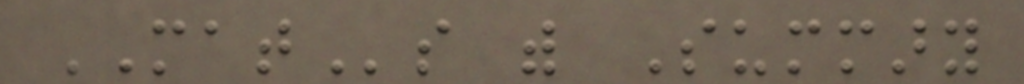MATs with Summary
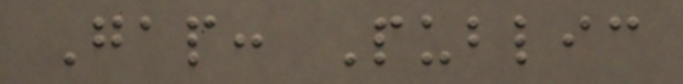Gap: Public
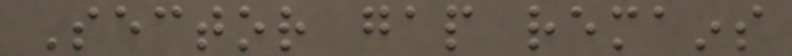Sector gap remains
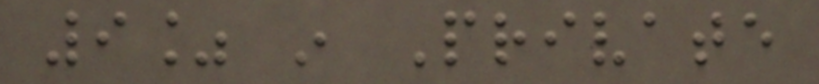9% in Private
